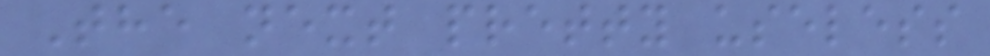The next pretty useless
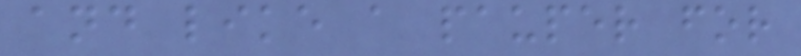and like a pauper for
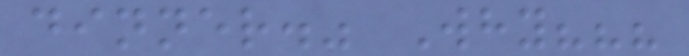dinner." Why???
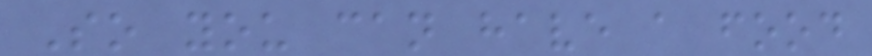So you can have a food
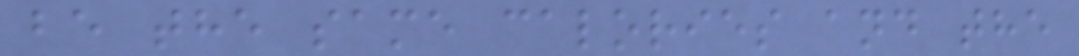be the same calories and the
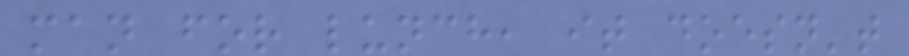man for lunch, it doesn't
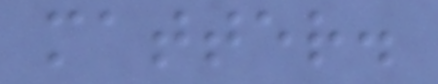matter.
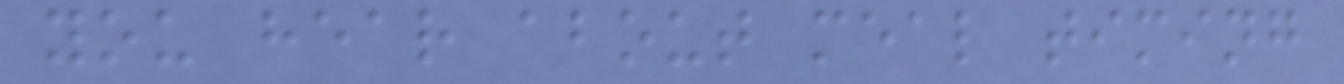you hear about meal timing
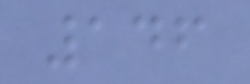146
